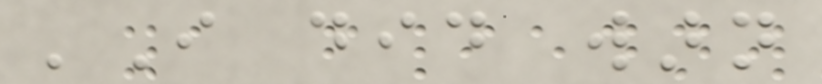'I did warn
